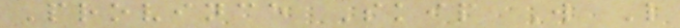Province Skip W L
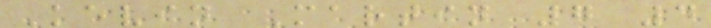Kevin Martin 7 4
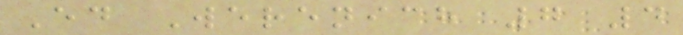Ed Werenich 7 4
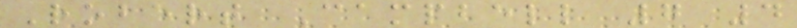Robert Campbell 7 4
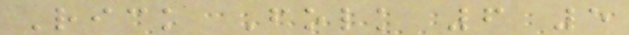Rick Folk 6 5
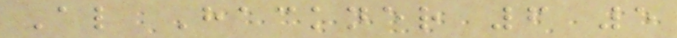Al Hackner 6 5
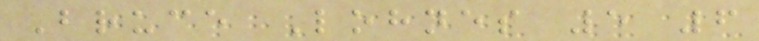Bruce Lohnes 5 6
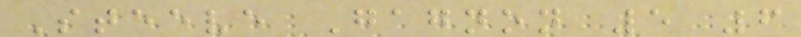Steeve Gagnon 5 6
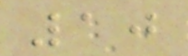10
